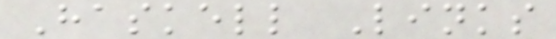Haskell Links
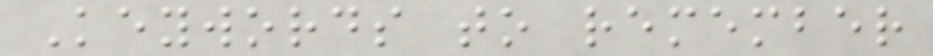Keywords to remember
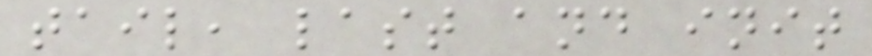tail, last and init
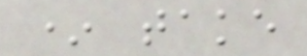* take
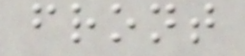front
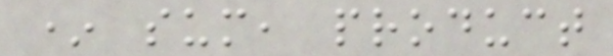* sum, product
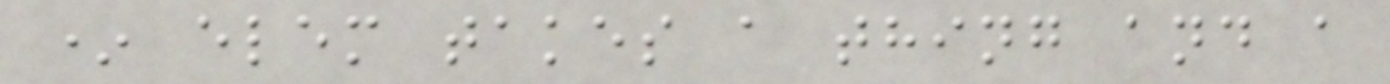* elem takes a thing and a
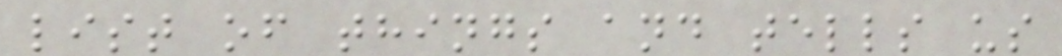list of things and tells us
